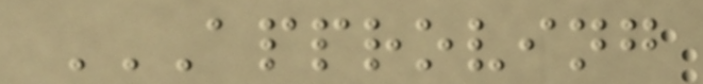APPROVING
